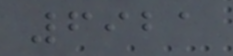6921
